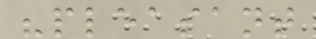"pleasant
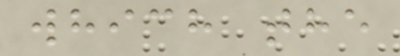which the
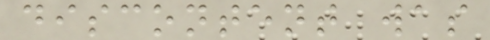discontent was
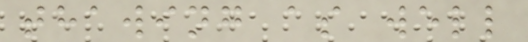thawing as well
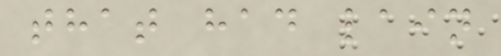that had lain
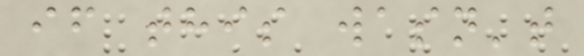if this wasn't
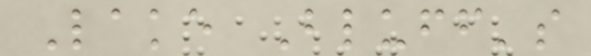Lake Bluff's
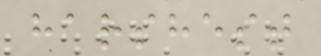harshest
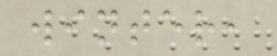winter,
